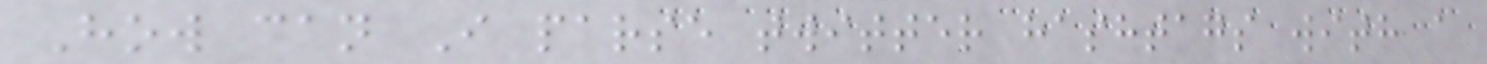How can I parse twitter hashtags with a
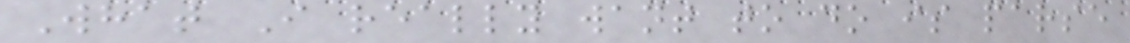What I really want to do is parse
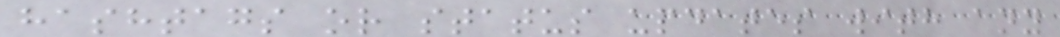hashtags or status updates with any
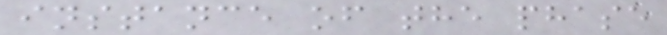instance of the phase
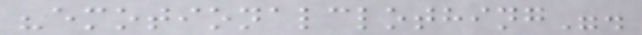"emotionalclothing".
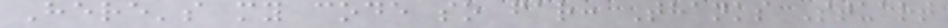Here's my code so far: Thanks Stuart
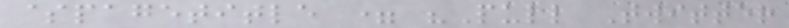$pagetitle = "Pull Twitter
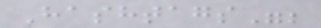Hashtags";
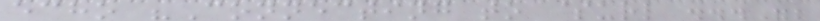echo "Connecting to $url ...";
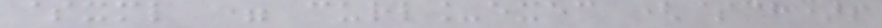$xml = curl_exec ($ch);
